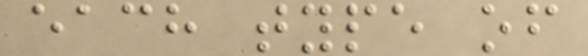each type of
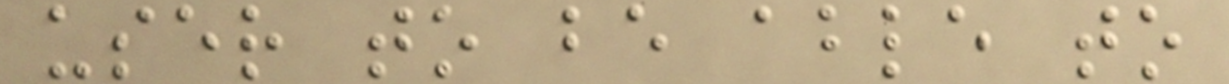user to be able to
